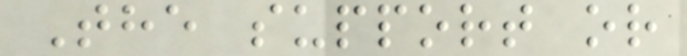The support or
